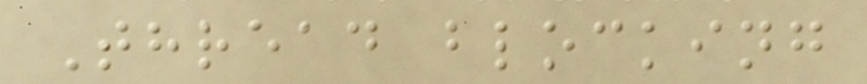Thread blocking
